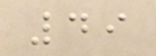49
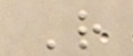R
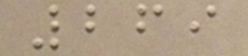269
